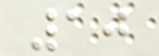10
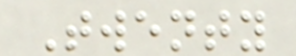Twenty
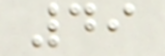49
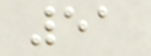51
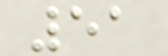51
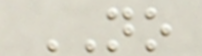NO
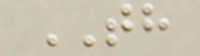TH
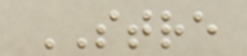STRE
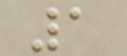1
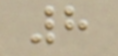8
